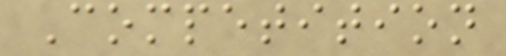Competition
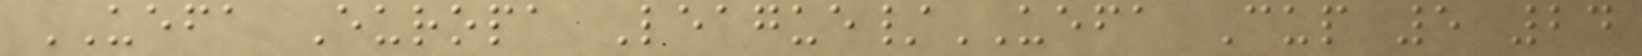UEFA Europa League/UEFA Cup 5 24
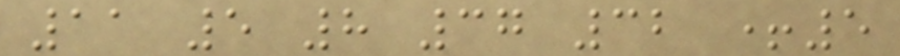11 5 8 37 32 +5
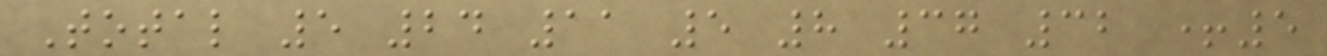Total 5 24 11 5 8 37 32 +5
